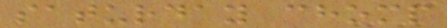saturday chomp
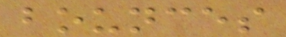bounces
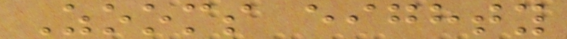Zooms eighty
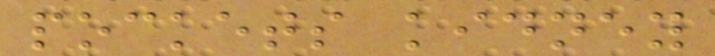pockets kidney
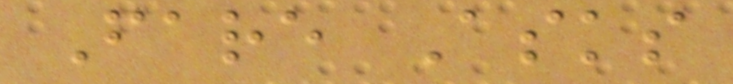Fare Asks
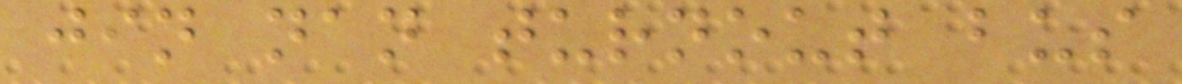jin nan turnout bus
